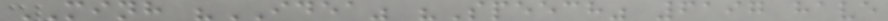MINH "IDEA" "Speech" 6197 have
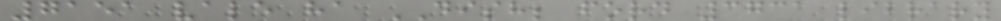7151 vale ha DISH; ford 3731 library
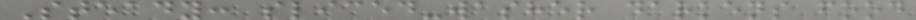Steady: sliced-washer darkens food
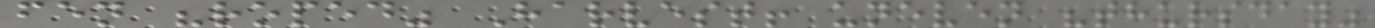fen "roped" Harvest! uneven "thursday"
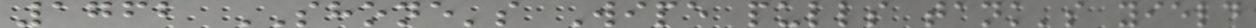1762 SHONE's Wipe pulls tank's yield
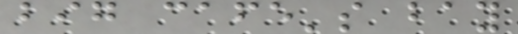big cafe's bay
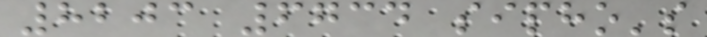8203 6734 sipho's
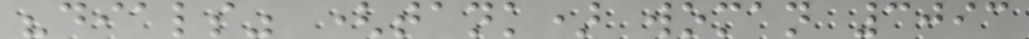"dials" (tank) woman 3093
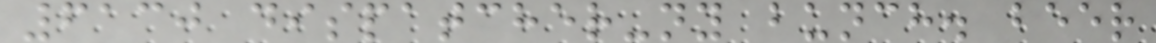6130 dispatcher-ny bunch. beer
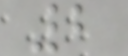2
